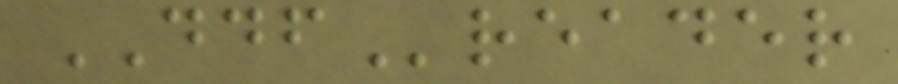DDFreader
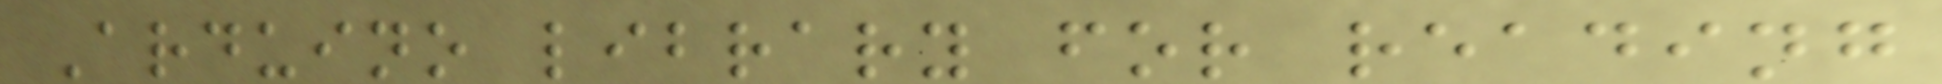Arduino library for reading
